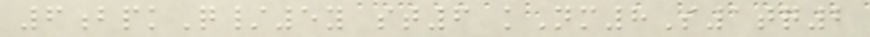6bpkQ/5y st6 kNm8S1tq2
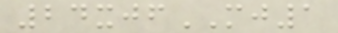24xjfMJ1
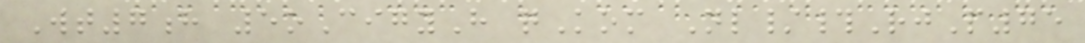Wt7h 5oCigyH qKom Nl/#RjP75
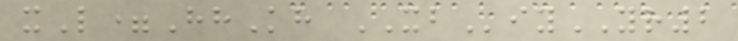xL=HhKh XBiyYR2
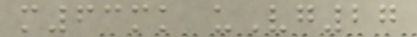m63mk uVg27
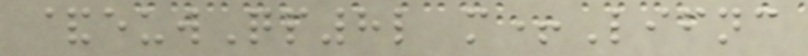&euwQp8l m+Lifnc
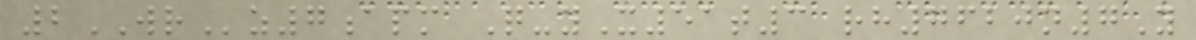2WRz7apm Q-yX51t3 rh7620n7Y
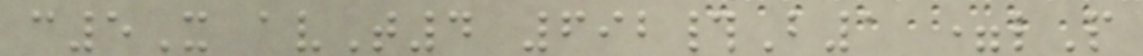c5X avT4 692#B1 =lP
